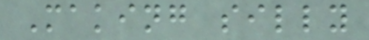Making silly
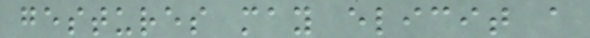gestures may elicit a
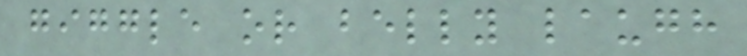giggle or belly laugh
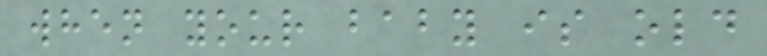when your baby is old
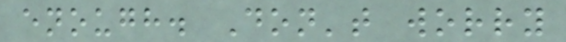enough. Don't worry
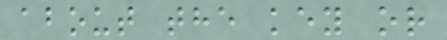about the key or
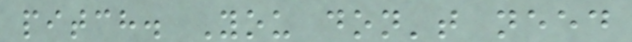pitch. You don't need
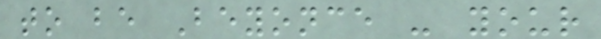to be Beyonce - your
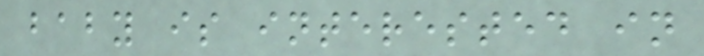baby is interested in
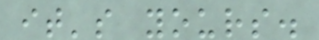it's yours.
